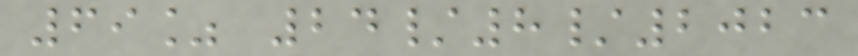69% 24/8/2023
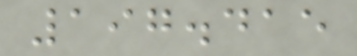197.415
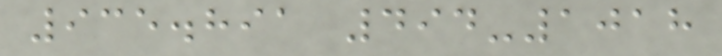935.891 494-1018
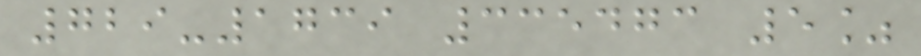729-1739 335473 5%
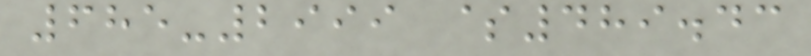685-2999 $489.43
